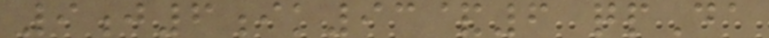9j6ik93&6 qpDa
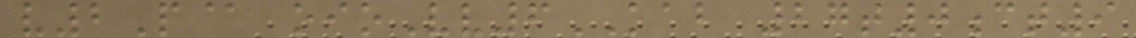v2P@ oioVv6KAB 27t0ct9
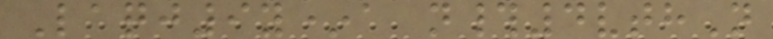Laqj9y*a n#4vthN
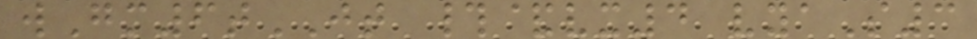wGm6tJT #&vx4 vyaS3
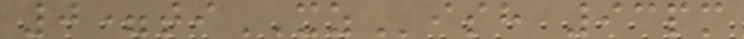0=tiXZish 93pm
